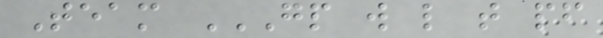Team GP W L T PF
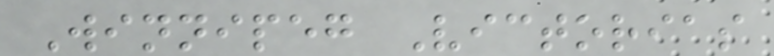Winnipeg Victorias
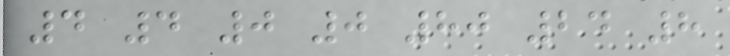4 4 0 0 80 24 8
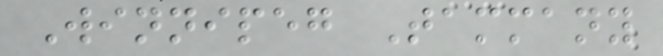Winnipeg Tammany
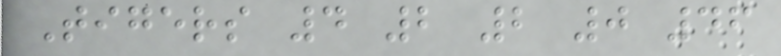Tigers 4 2 2 0 46
